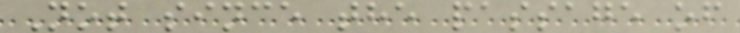Not since the passage of
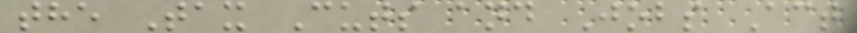the Tax Cuts and Jobs Act
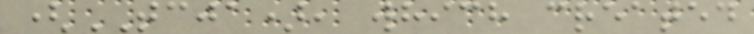(TCJA), which created
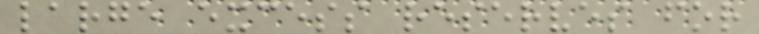large excess reserves for
